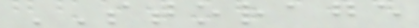STORAGE
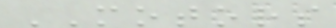MOTORS
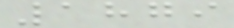1879
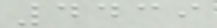4439
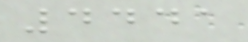4441
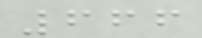666
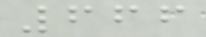666
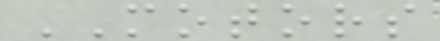MOTORS
